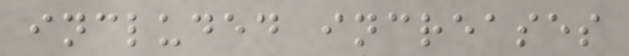included increases
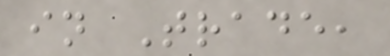in Trade,
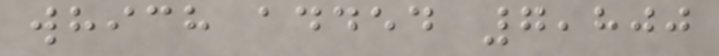which added 7,800
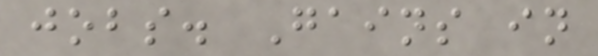jobs. Gains in
